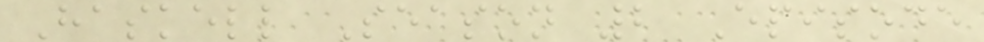Haskell Season 2 Episode
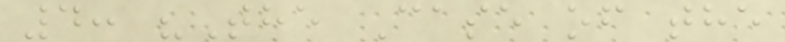4: "The Case of the
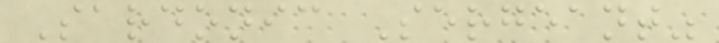Sardonic Sergeant"
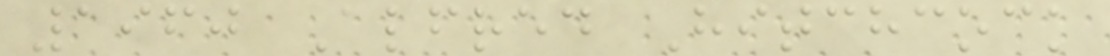1960 Alfred Hitchcock
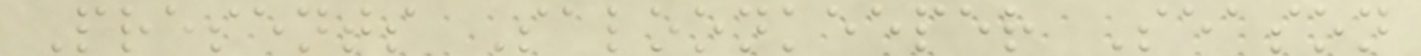Presents Saloonkeeper Season
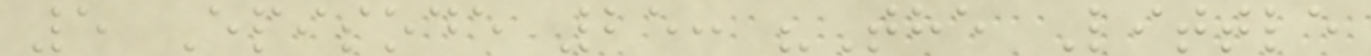5 Episode 25: "The Little
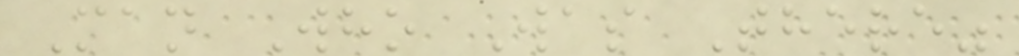Man Who Was There"
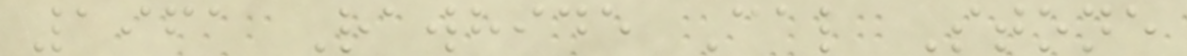1961 Rawhide Cal Stone
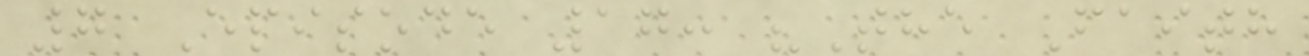7 Episode 17: "The Faith
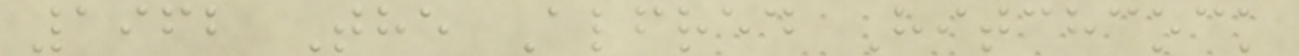1962 The Alfred Hitchcock
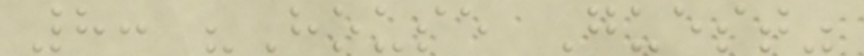8: "House Guest"
